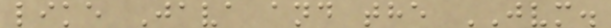like Java and the JVM.
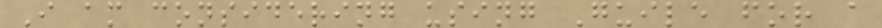I am considering using Guile for a
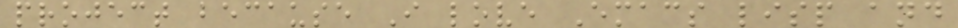project because I love Emacs lisp and
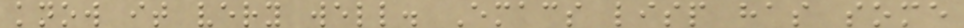know it very well. Emacs lisp has some
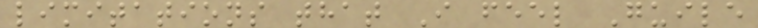limitations that I feel Guile
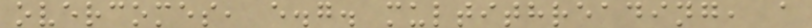overcomes, e.g. multithreading, a
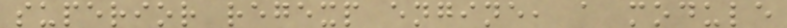superior regexp engine, a module
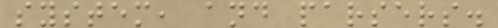system, and parsers.
